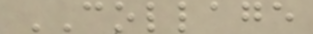COLLAGE
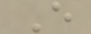E
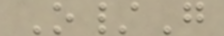O/G
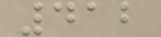412
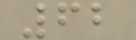62
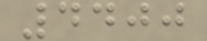4400
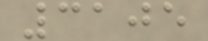3105
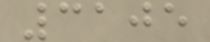3105
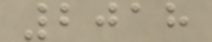2018
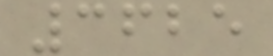3625
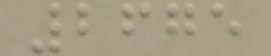2675
